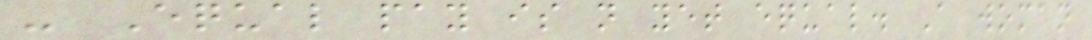- Equal pay is not yet equal. A woman
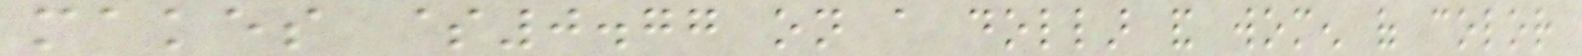makes $0.77 on a dollar and women of color
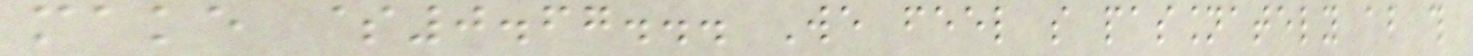make $0.67... We feel so passionately about this
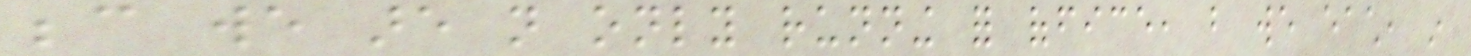because we are not only running for office, but we each, in
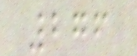276
